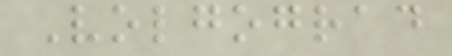Volgograd
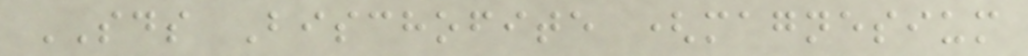SDS Bischofite (magnesium
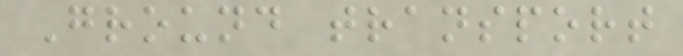Ground transport
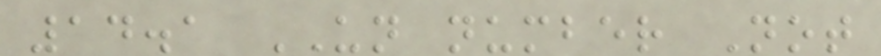14.1 UN number Not
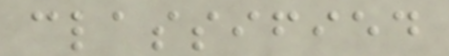classified
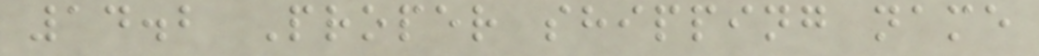14.2 Proper shipping name
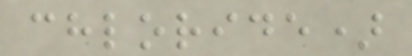chloride)
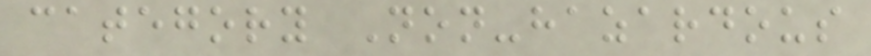category Non-hazardous
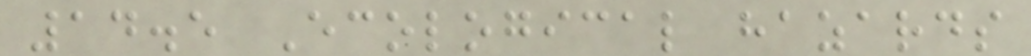14.5 Ecological hazards
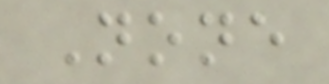None
